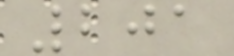201
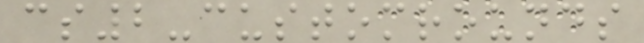cs2-customrounds
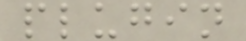plugin
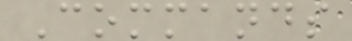Commands
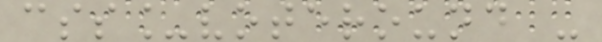css_voteround -
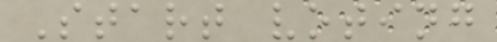Start voting
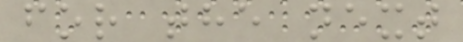for the next
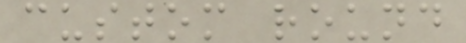custom round
